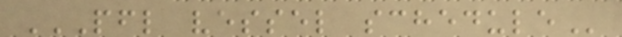PFL VESSEL SCHEDULE
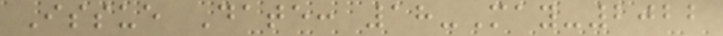Issue Date: 18-May-2022
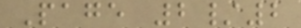Page 2/2
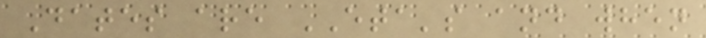Dates are ETA's and when
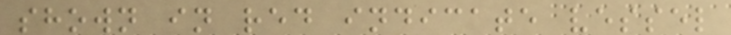shown in red indicate vessel
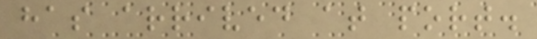has arrived at port.
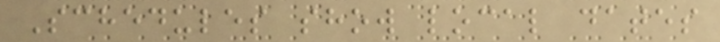Schedules show local dates
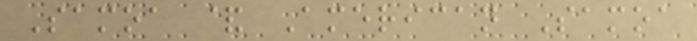Samoa & American Samoa
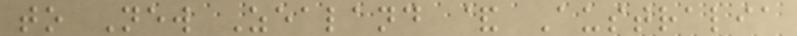to New Zealand & Australia
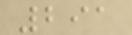291
